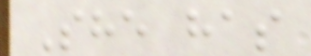She has
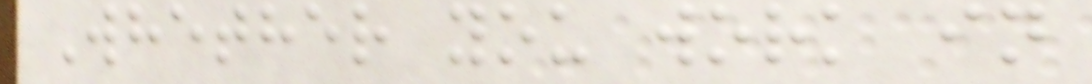Whether you work in
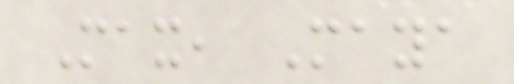Max, Maya
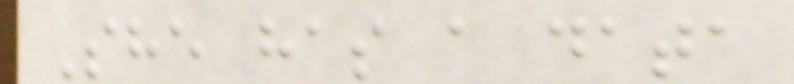She has a data
